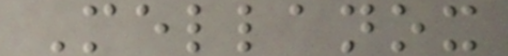Mellanox
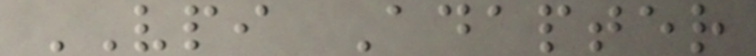VPI Adapter
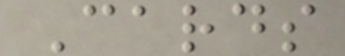Cards
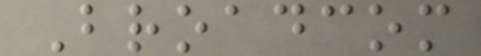Broadcom
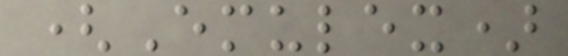(Emulex)
